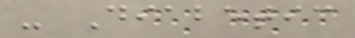- Diabetic
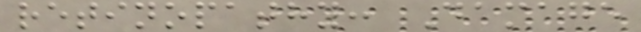retinopathy: Damage
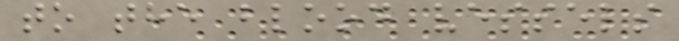to the blood vessels
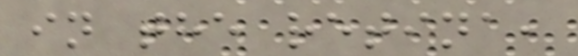in the retina,
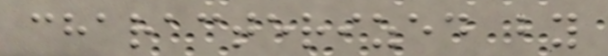characterized by
